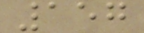157
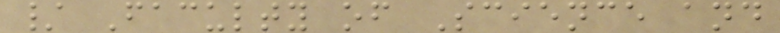/ Faculty of Science and
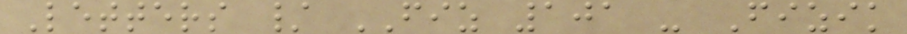Letters / FIZ 101 - Fizik
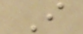I
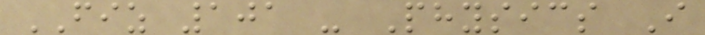FIZ 101 - Physics I
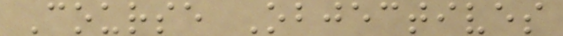Course Objectives
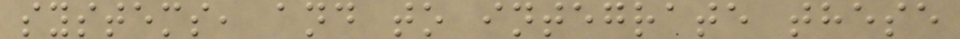systems, and to integrate these
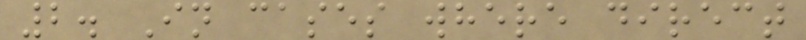2. In cases where direct
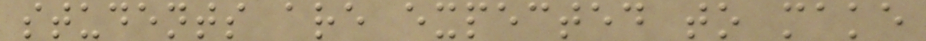students are expected to make
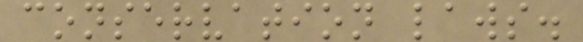conservation laws.
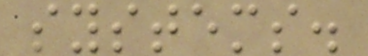systems.
